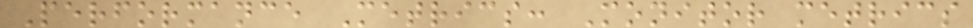Performance Metrics: Monitor metrics
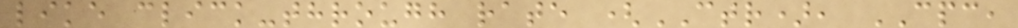like click-through rate (CTR), CPC,
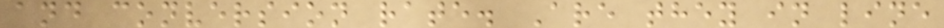and conversion rate. Are they in line
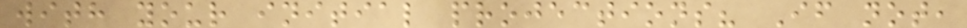with your initial projections? If not,
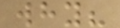why?
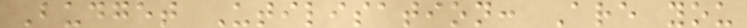Budget Utilisation: Are you
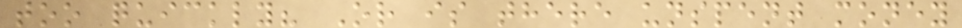too quickly? Or is there unspent money
